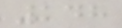148
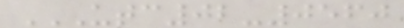UTC02-0560
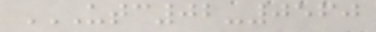UTC02-0560
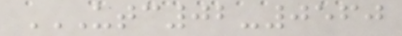UTC02-0560
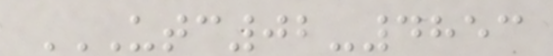UTC02-4853
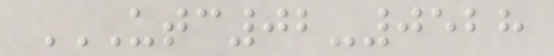UTC02-0528
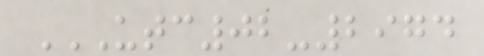UTC02-2974
